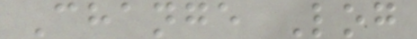Change Log
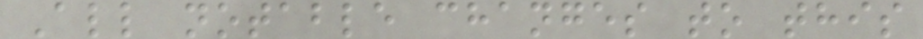All notable changes to this
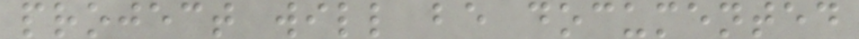project will be documented
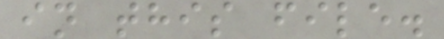in this file.
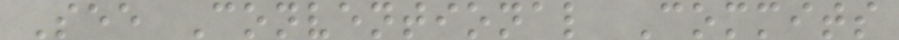See Conventional Commits
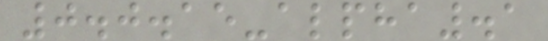0.0.15-alpha.1
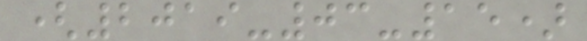(2019-03-15)
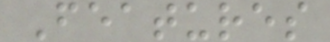Features
